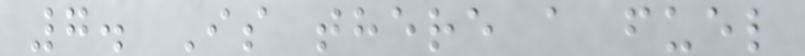7. Is there a fuel
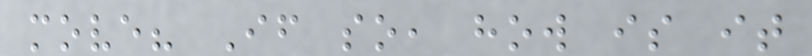move? If so, how is it
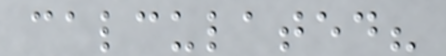calculated?
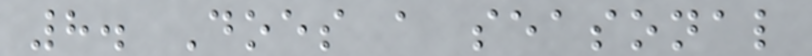8. Does a seasonal
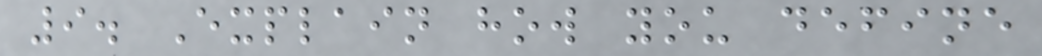9. Explain how you define
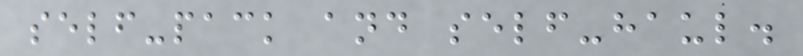self-pack and self-haul.
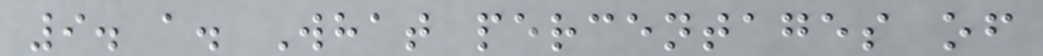9. a. What percentages of
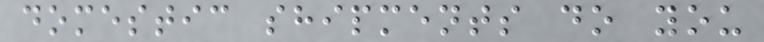domestic shipments do you
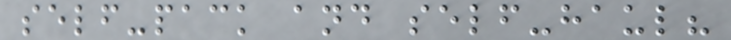self-pack and self-haul?
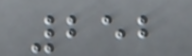252
